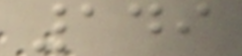149
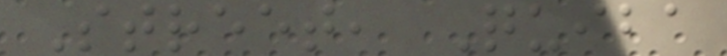Street, Quiba
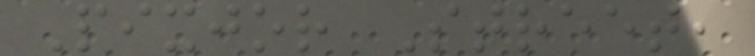Pixjor Street,
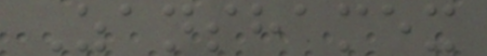Zanshamex
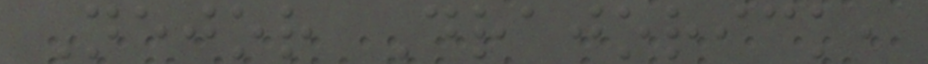Nejor Drajorick,
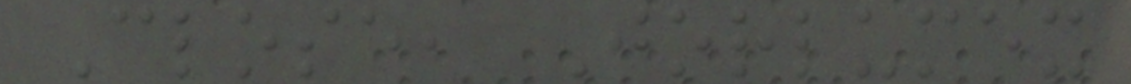Close, Jorlumex
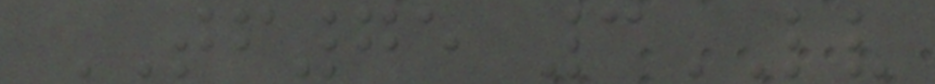TF75 3LV
